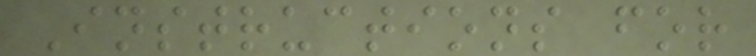Instructions for
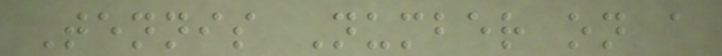Tennis Number on a
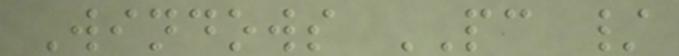Windows PC /
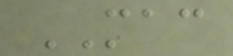MAC
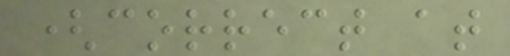(correct at
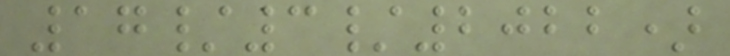17/3/2022)
